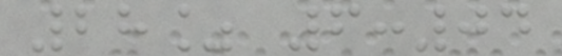28% 6:04
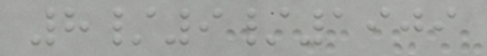8/9/1909
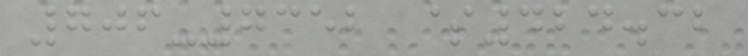706-7352 $424.32
